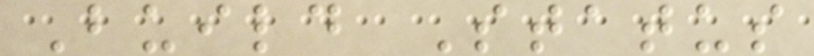Build Status
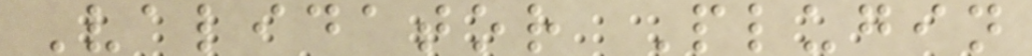Validator Plugin
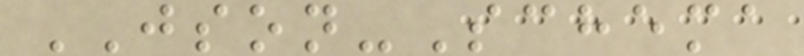JSON-Schema
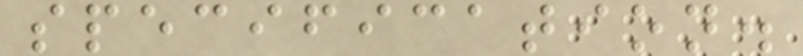specification.
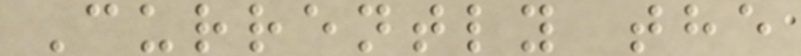Currently the
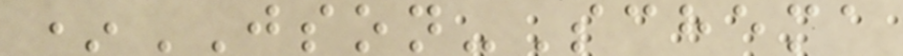*JSON-Schema
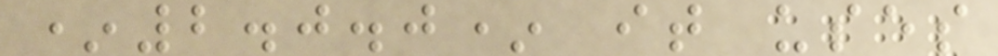*2.0.0* it uses
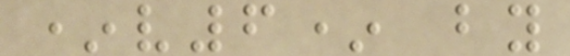*v6* by
